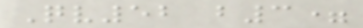Qv52 b3=
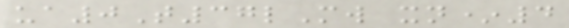ua0T37lMw xn*4
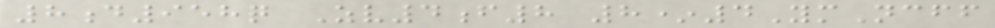8d958q Zv4f8 8*4YmNcff
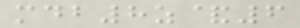mdb8z&6
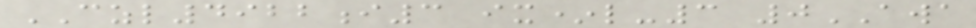CZL4922i3 ix*l-3 0AWA
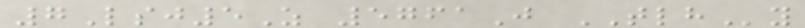7Lsj5Z 5761J TLHy
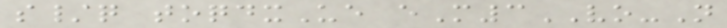s/q toqdxUe eM3VO-N
